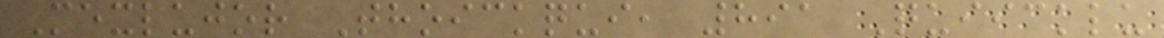Mexlujor Thoickqui, 891 Quiicklu
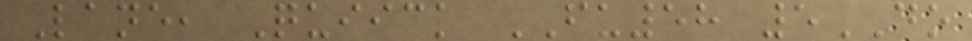Lane, Quiick FU58 5DO
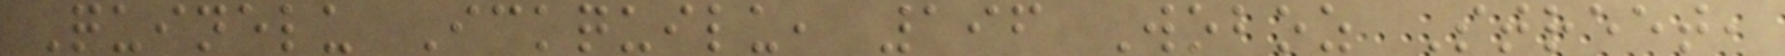Quinelu Ickquilu, 196 Woboz Street,
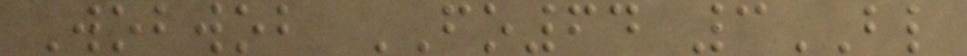Wobwob FO64 3BL
